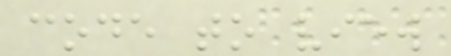code to view
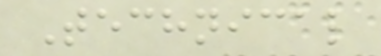Technical
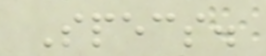Specs.
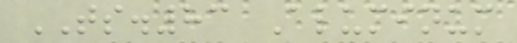TS.83 Aluminum
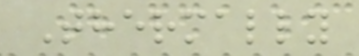Thermally
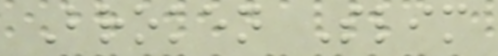Broken Slim
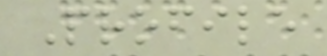Profile
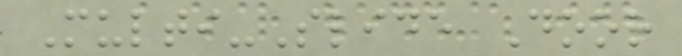Multi-Slide Door
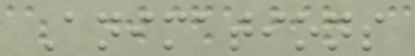Animations
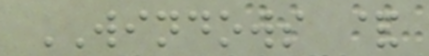WINDOWS &
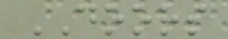DOORS
